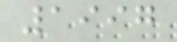1997
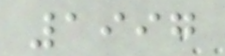1997
